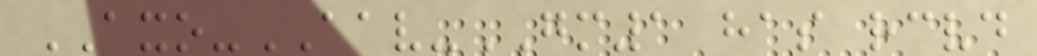AXO-AAV-GM1 has received
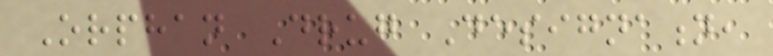Orphan Drug Designation,
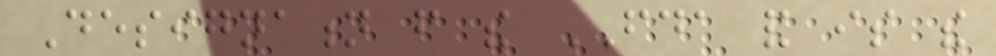Designation from the FDA and is the
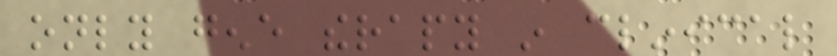only gene therapy in clinical
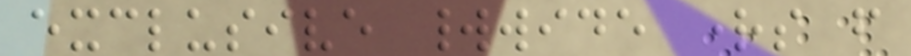exclusive worldwide rights from
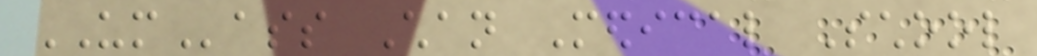UMass Chan Medical School
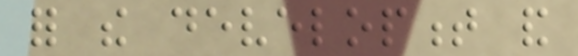for the development and
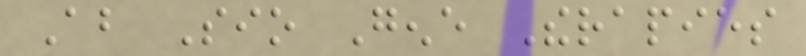About Sio Gene Therapies
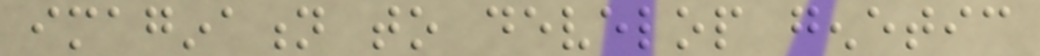imagination to develop genetic
